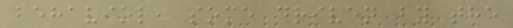behavior, some driven by the
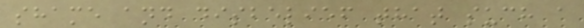shame and disbelief that such a
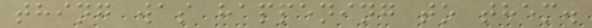thing was happening to them.
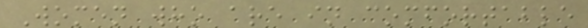Women who are in comfortable
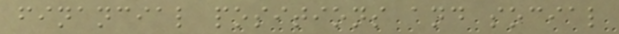financial positions and social
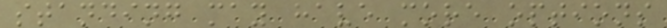standing may have more options
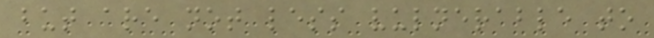but are not less vulnerable to
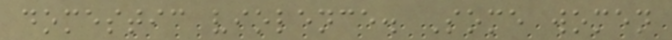domestic violence. Some women
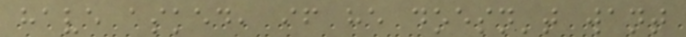have asked, if he doesn't want
